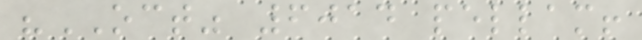"OCT" 6014 pellam!
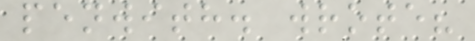penwith. wrote?
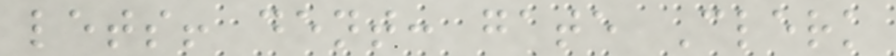lets! dent: gate Clerk
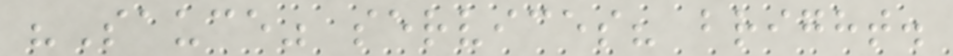"Sauce" services? bright.
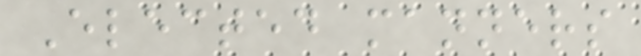Elected manners
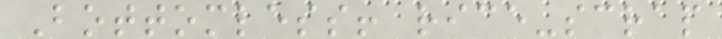Bottomless! rice-scrap
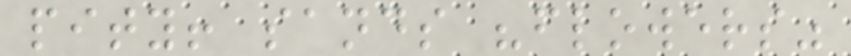pity! sands "flowers"
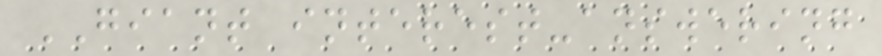GIANT interest-answering
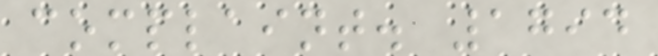complaint. 1794
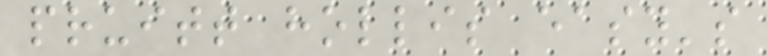pruitt hollis easy's
